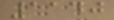1140
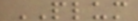PLUM
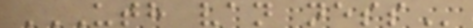UTH VAN NESS
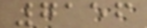7156
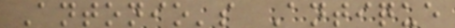Antonio's Antique
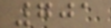701
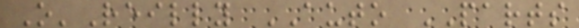O'Reilly AUTO PARTS
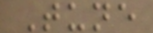Tune
